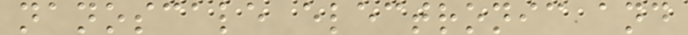nanoscale electronic and
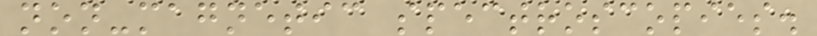non-magnetic spectroscopies.
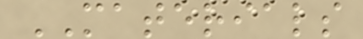MATERIALS
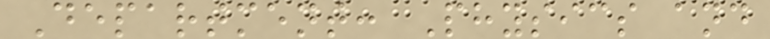Department: Physics and
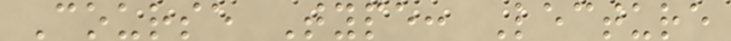Course Type: Lecture
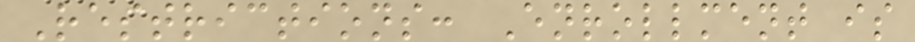Restrictions: Enrollment is
